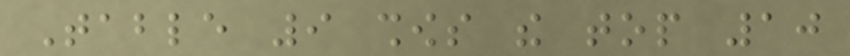Table 9 shows the top 10
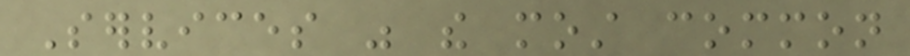Services was the most common
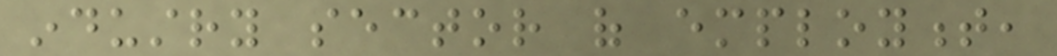industry sector of employment,
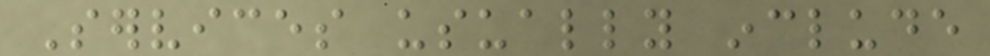Services usually include
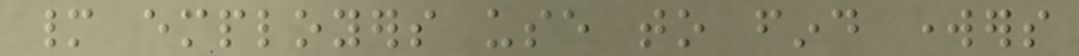many employers use to find workers
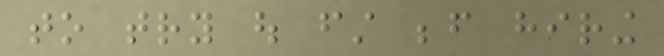to try out first before hiring
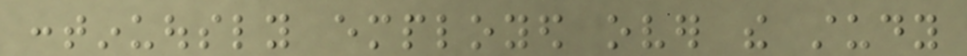continuously employed over the study
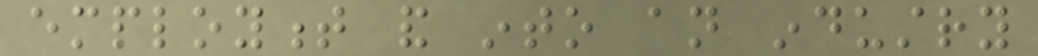employment and into an industry
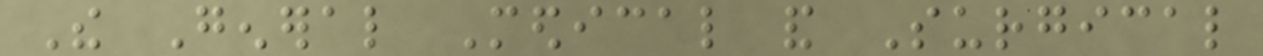The General Medical and Surgical
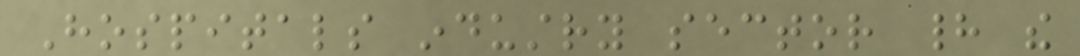Hospitals industry sector had the
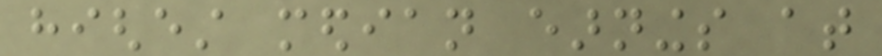highest median earnings at
